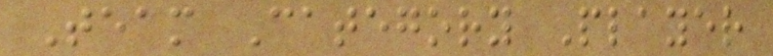Team Category Player
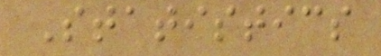Statistics
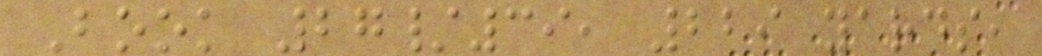Book 27/39, 229 yards,
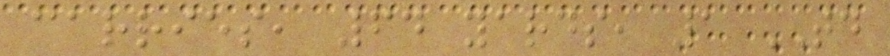carries, 64 yards, 1 TD
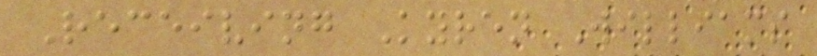Receiving Kyren Williams
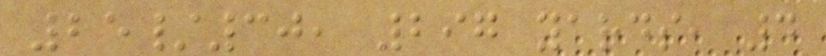25/30, 297 yards, 4
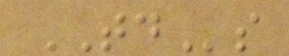TDs
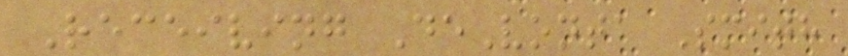Receiving DeVonta Smith
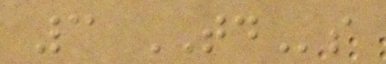3 TDs
